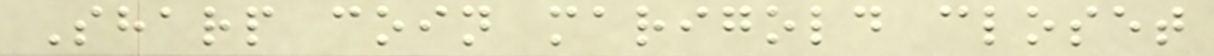Sharp coin marigold closet
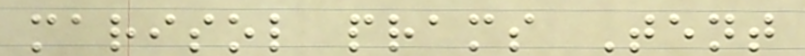marisol prams Tent
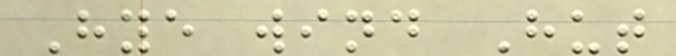Hye wind Hut
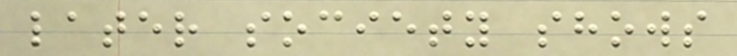later society shows
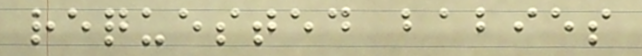requested babies
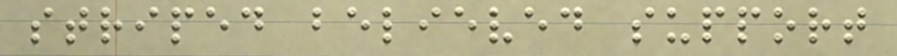striped believed support
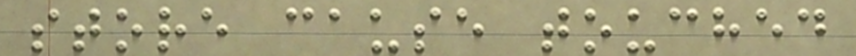store cause touched
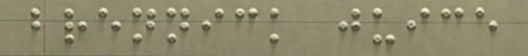brennick juice
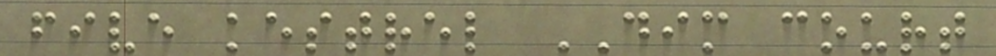five kestrel DIM court
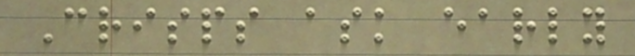Crisps ask early
